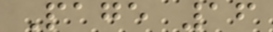Page 16
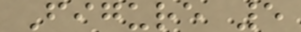Figure 5
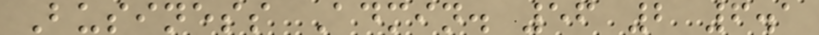Business Admin. 56 2 6.1
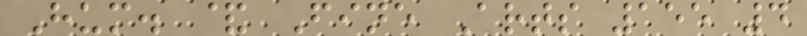Hum. & Fine Arts 155 4
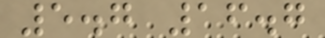5.7 16.7
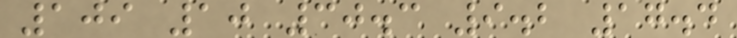109 10 30.3 9.2 17.4
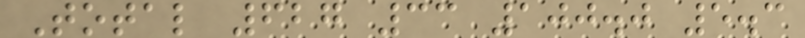Total 627 33 100.0 5.3
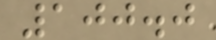100.0
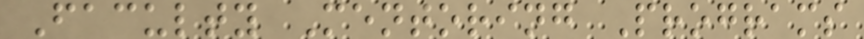Faculty Mentoring Programs
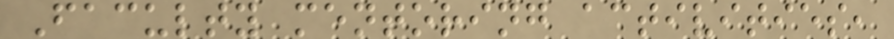Faculty mentoring activities,
